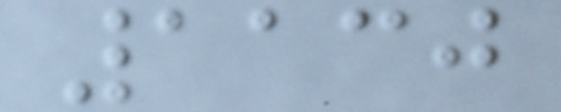1130
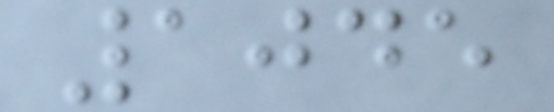1045
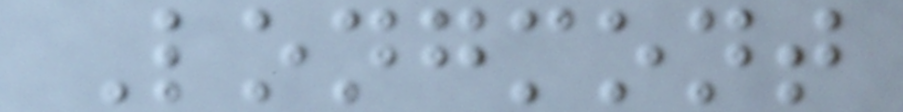Longmont
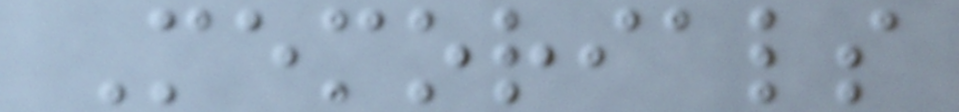Memorials
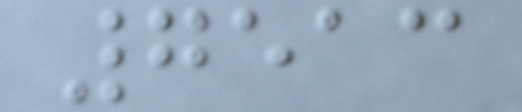7513
